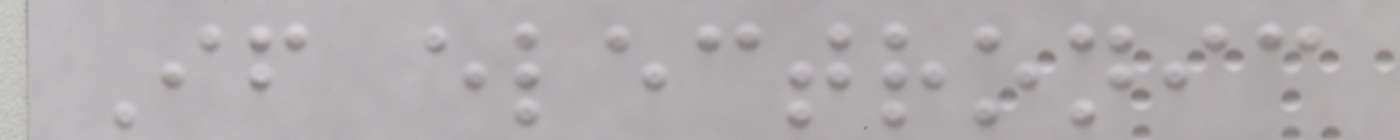If electronic
